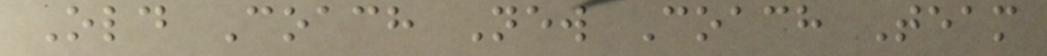Old Coach New Coach Team
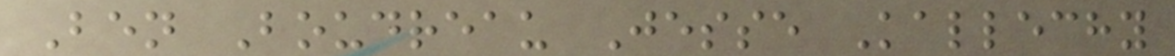Ben Boudreau Jesse Kallechy
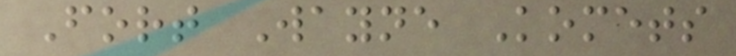Fort Wayne Komets
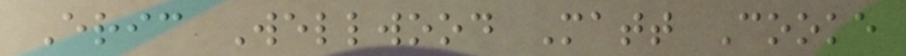Eric Wellwood Matt Cooke
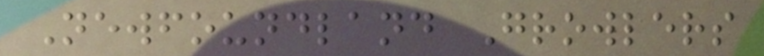Newfoundland Growlers
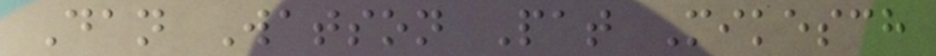Dan Watson Pat Mikesch
